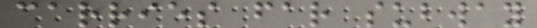carries far subway
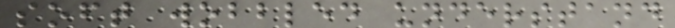soft wobbled understand
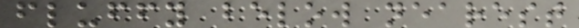fluffy below nearest
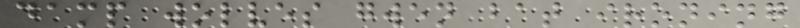damp wolves gwen bat ironing
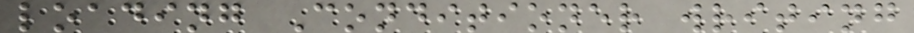loading Conditioner writing
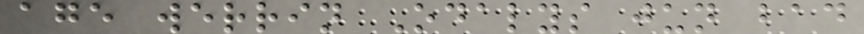age werrin Odalys jun bad
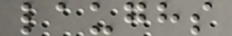laughs
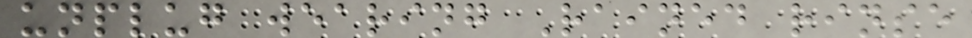unplug wearing Rained rinse
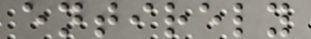entirely
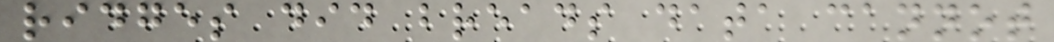ridges did breads data cannot
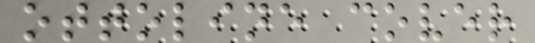ottoline cover
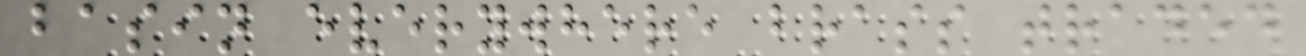basin everywhere brass traded
